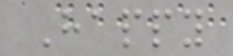Happy
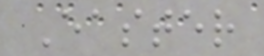Easter
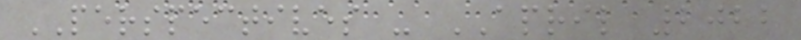PERSPECTIVES - APRIL 2022
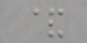&
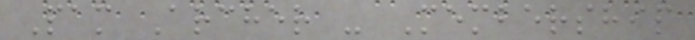Pam Archer - Membership
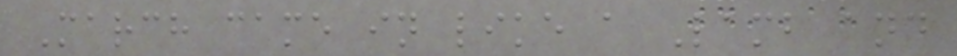March came in like a Lamb and
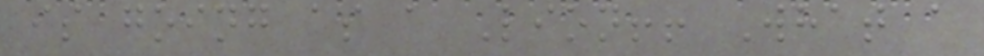is going as a Lion!! What a
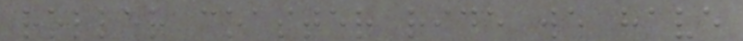roller coaster ride we have
